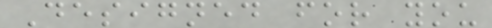Designed for you
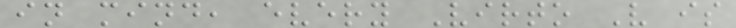in mind, every Virto V is
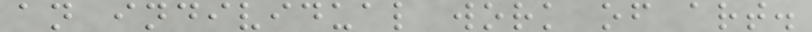an individual work of art.
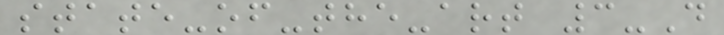state-of-the-art 3-D
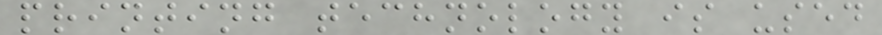printing technology is used
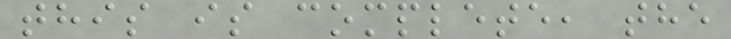this is complete, the
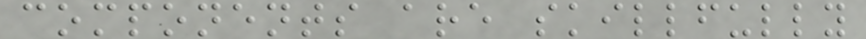components are skillfully
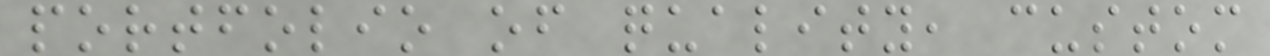portfolio of quality, custom
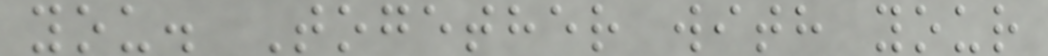you. Together with your
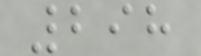298
